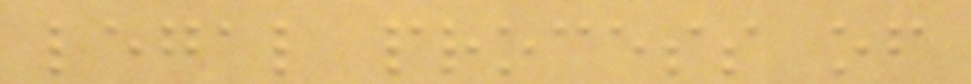legal process of
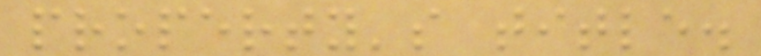property's title.
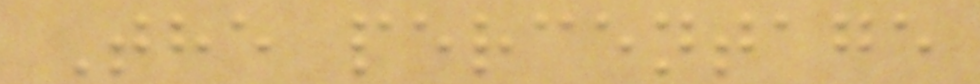The percentage
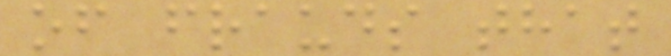of frauds that
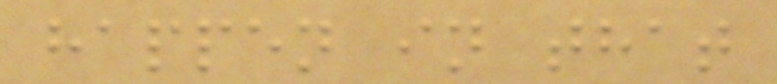happen in that
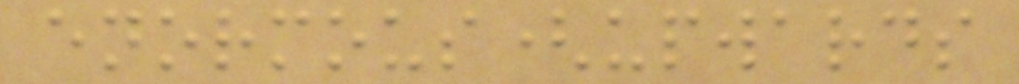enormous(upwards
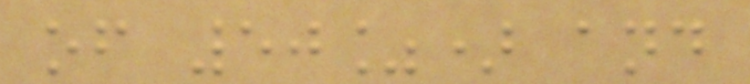of 50%) and
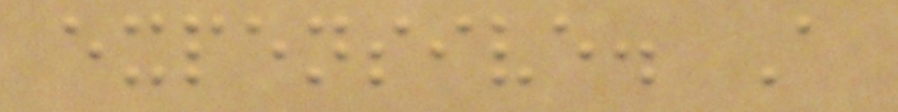expensive. A
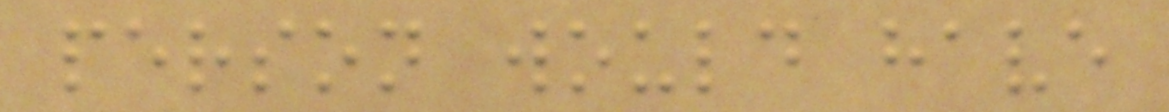person would have
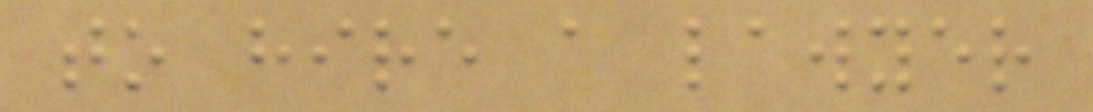to hire a lawyer
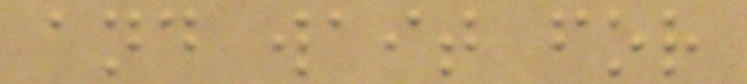and wait for
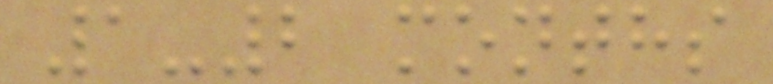1-2 months
